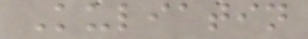Kuliatin
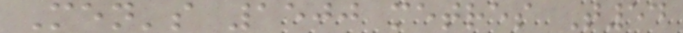Men's 1500 metres T54
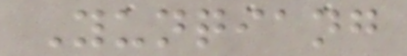Yunqiang
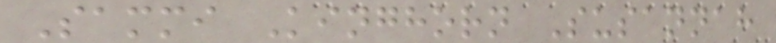Sammi Kinghorn Susannah
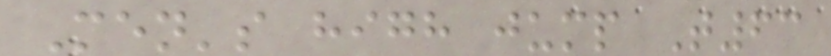Men's high jump T63
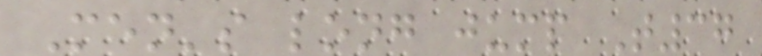Men's long jump T37
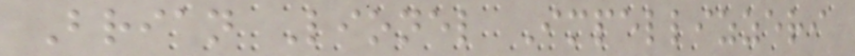Brian Lionel Impellizzeri
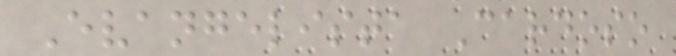Evangelista Cardoso
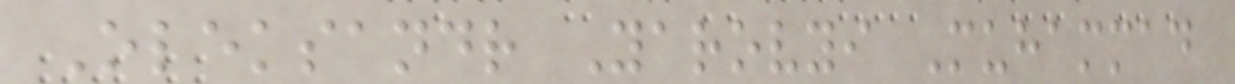Oleksandr Yarovyi Muhammad
